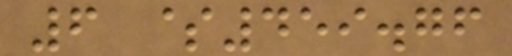6 $459.76
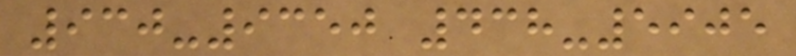930-9350 438-5905
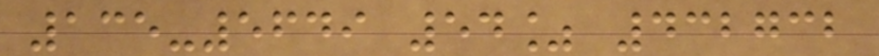135-5649 54% 432732
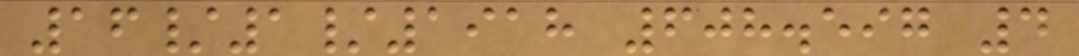16/1/1918 608.597 4
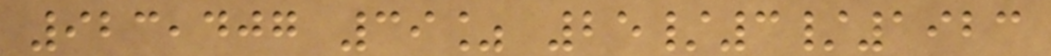923,407 39% 25/3/1923
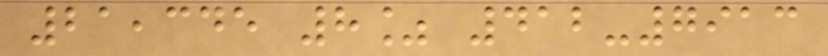21,345 8% 412-7913
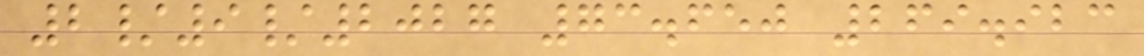2/9/2027 73.650 269.923
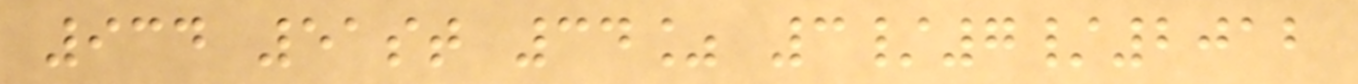934 51st 34% 3/7/2012
